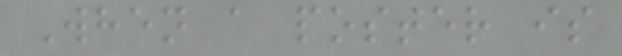When a poster is
